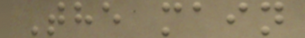The main
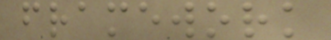framework
